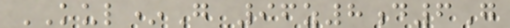KUL*G 96z8d6G
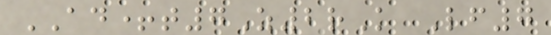AD+t7Z2rK Lf7
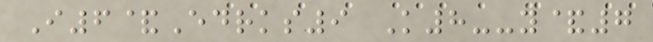I6&Edrks9 K8--y&7
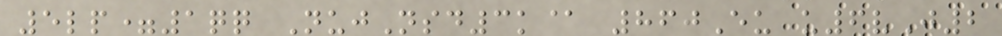5lp=1qq NujNsd3k@ 860Eu u6vJ2
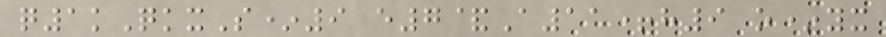q1kQkxS*9 e7&A11+h9 o*yx
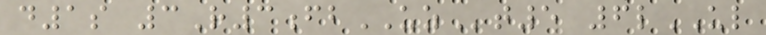d1s 3R3fbUZt5 6lUL
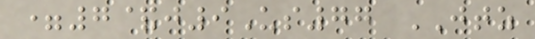=7&j9Us77 JTZ
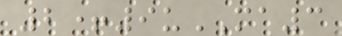2+9uMA3
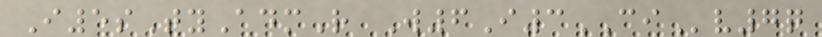I5sTyAdmR W6I3CIv7q
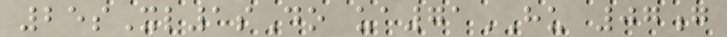25sXl1sDo ua71HU 07g
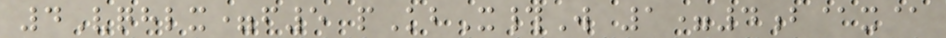4Vqhlx=f5 pKbX#W 1=4b@x@
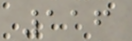116
